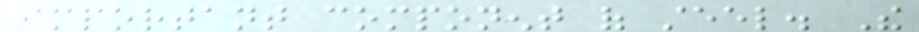important component of steel. The
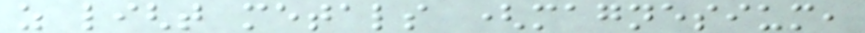as light metals (magnesium,
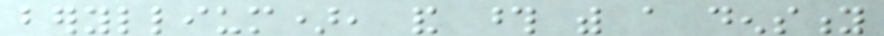beryllium), and those with a density
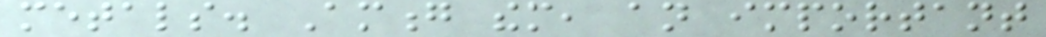metals. Among them, an important
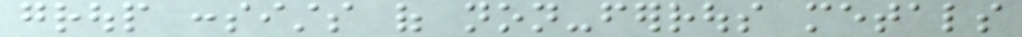group consists of non-ferrous metals
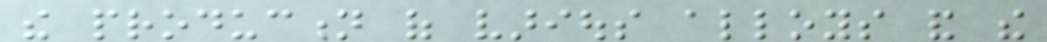the production of various alloys and the
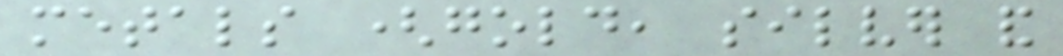metals (gold, silver and
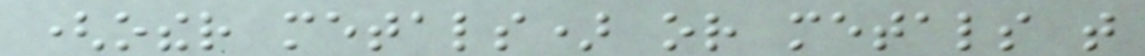(other metals) or metals that
